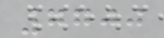7700
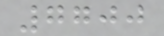7700
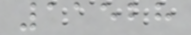11528
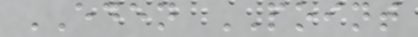EDEN POINT
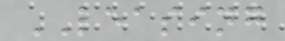LEASING
